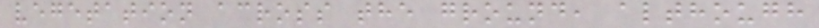vegetation across the ground, although
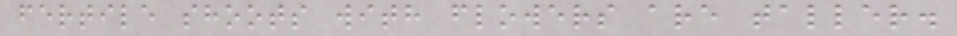fertile shoots with flowers are taller.
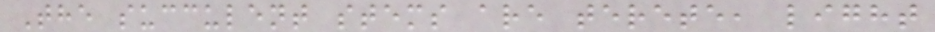The succulent stems are terete, light
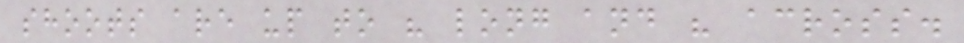shoots are up to " long and " across.
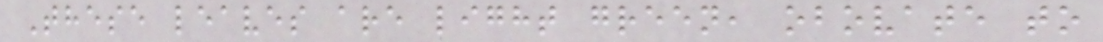These leaves are light green, obovate to
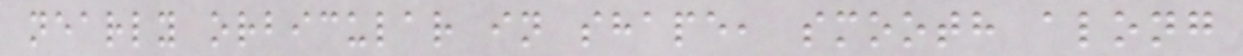nearly orbicular in shape, smooth along
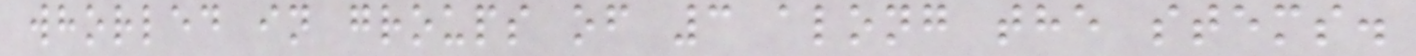whorled in groups of 3 along the stems.
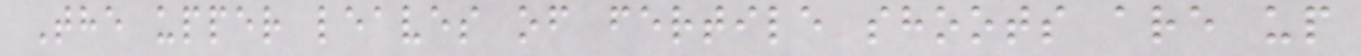The upper leaves of fertile shoots are up
